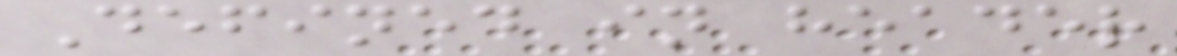Defined in header
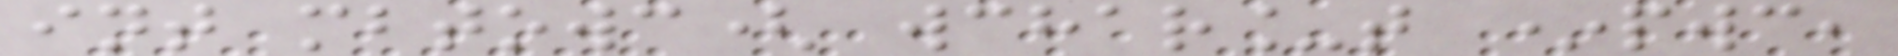int mbtowc( wchar_t *pwc,
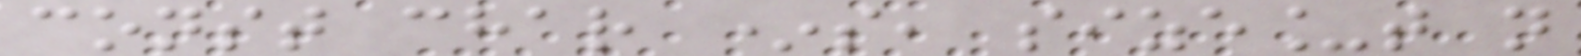const char *s, size_t n
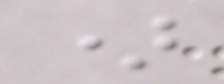)
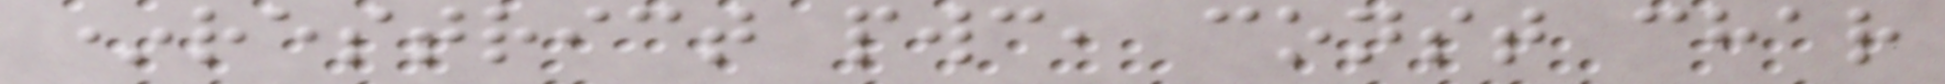*restrict pwc, const char
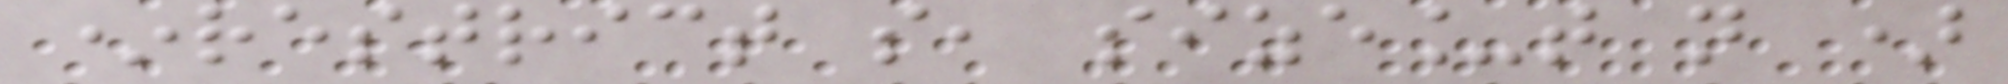*restrict s, size_t n )
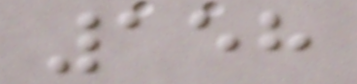158
